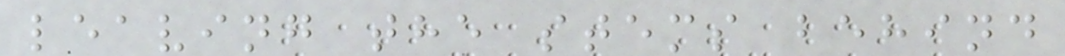leaving the stems behind
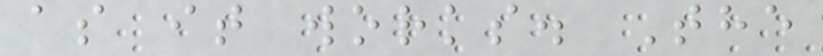as it works. The
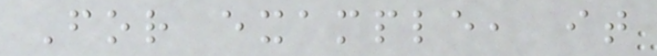For example, it
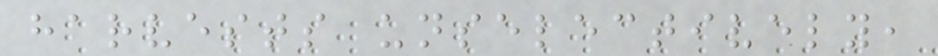harvests unselectively,
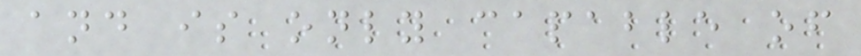and is only capable of
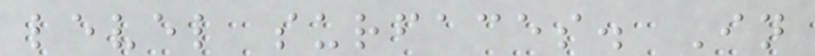level surfaces. In
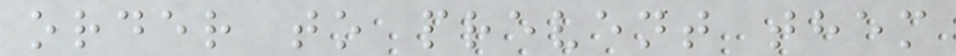order to prevent them
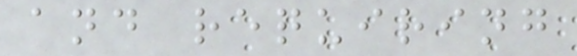and requiring
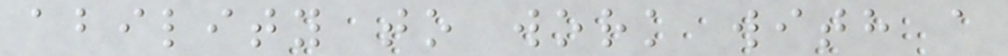ability to work with a
